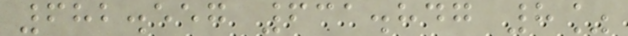682.557 631.847 8%
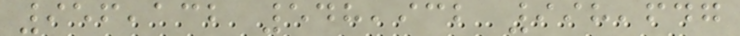956,132 548,932 998,647
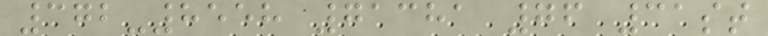372-8558 71381 76 31st
